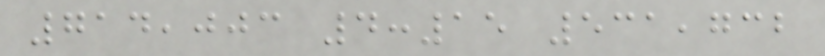714,003 4:15 531,732
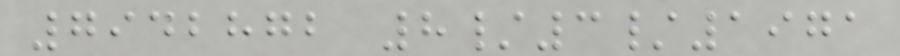7942872 8/3/1971
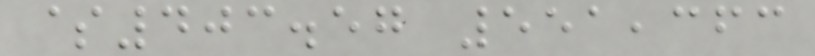$403.57 551,363
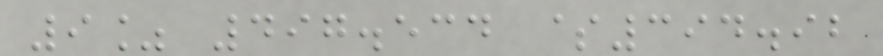9% 497.534 $394.92
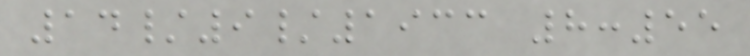14/9/1933 8:55
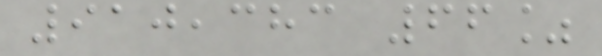910,383 66%
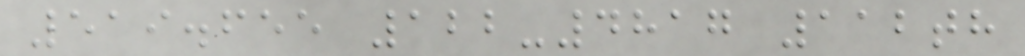519.655 122-4817 112th
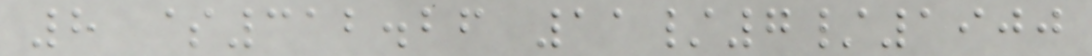8 $312.26 11/7/1900
